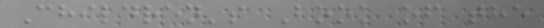Children's Book of the
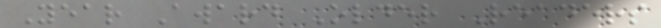Year Award Older Readers
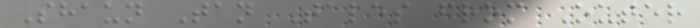Shaun Tan Tales from Outer
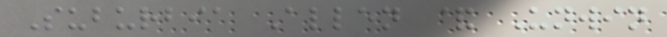Suburbia Allen & Unwin
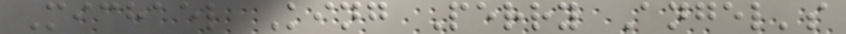Michael King Perry Angel's
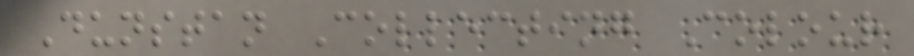Dunstan Collecting Colour
